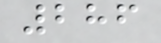286
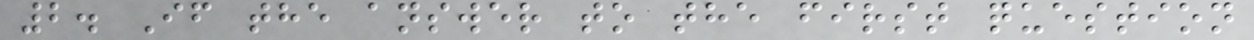2. If the answer to the first question
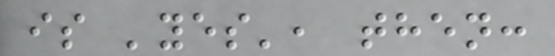is 'yes', then:
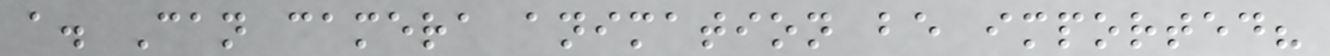a. Can camera animation be imported?
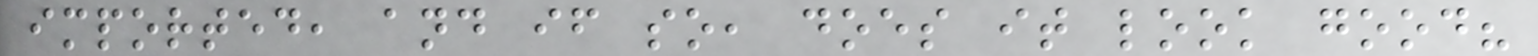imported, and if so, does it look good?
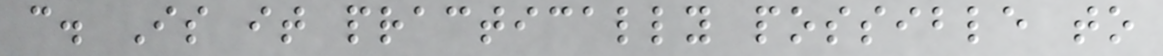c. Is it practically possible to
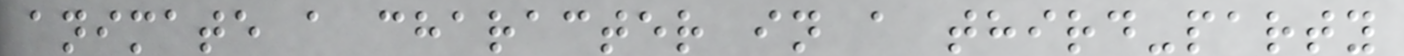animate a character in a third-party
